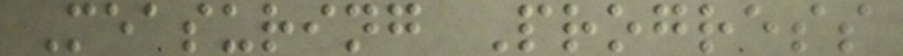Measuring Progress
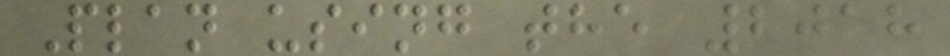Plan using the 2018
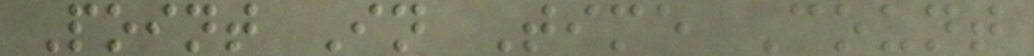Point In Time Count
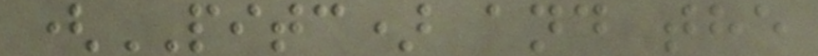(PITC) and the
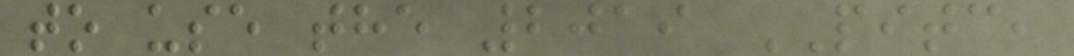to use the 2019 PITC,
